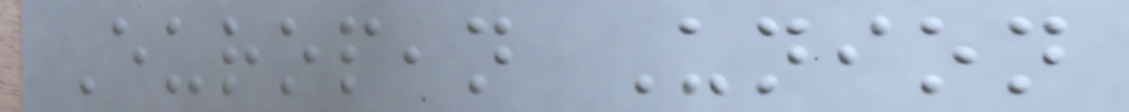European Union
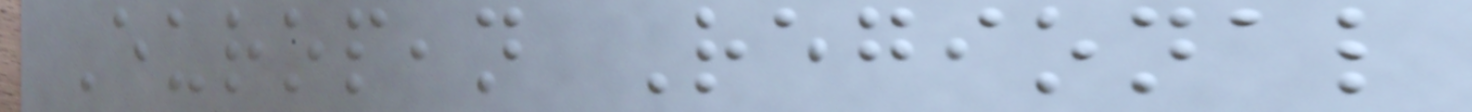European Regional
